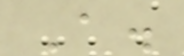A.
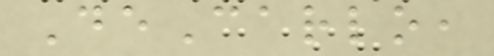DeCarlo,
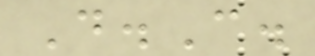D.C.
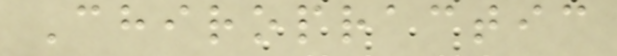Chiropractic
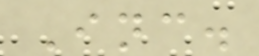Inc.
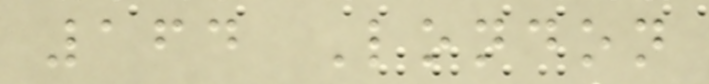164 London
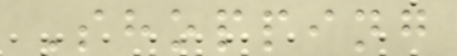Shopping
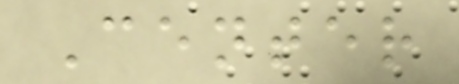Center
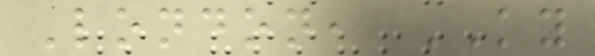London, KY
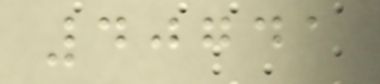40741
